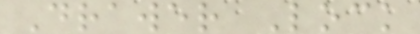Drawer Lock
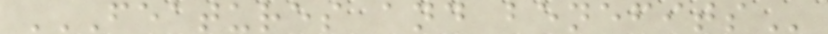FEATURES AND BENEFITS
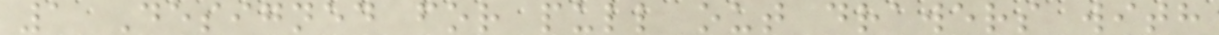1 Designed for pull out drawers with
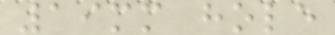19mm hole
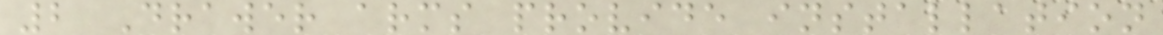2 Drawer arms provide installation
